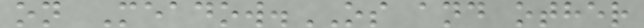on Meadow.OS and other
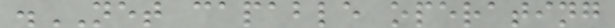.NET capable operating
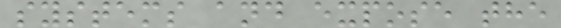systems and expose the
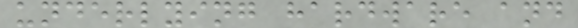underlying hardware and
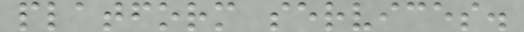platform services.
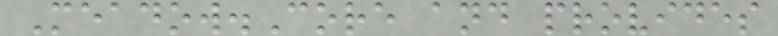Meadow.Core and provides
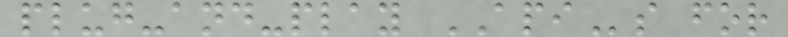plug-and-play APIs for
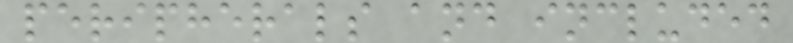peripherals and included
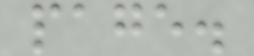page.
